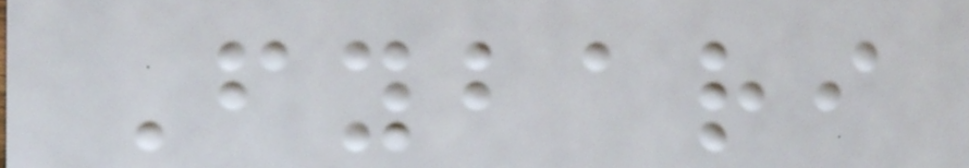Fybari
